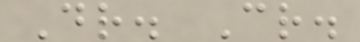Dr. Cr.
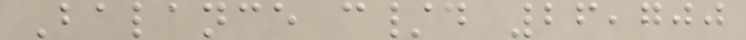Balance c/d 26,700
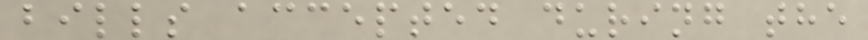bills accepted during the
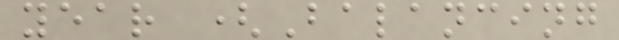year (Balancing
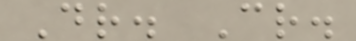Dr. Cr.
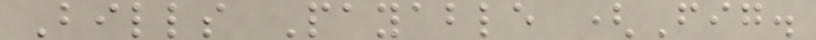Bills Payable (Fig.
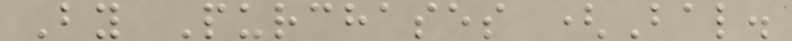By Purchases (Bal.
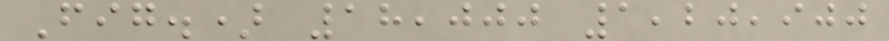Fig.) 18,000 1,20,900
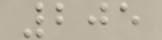205
